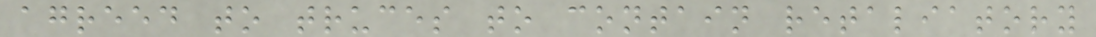agreed to truces to contain retaliatory
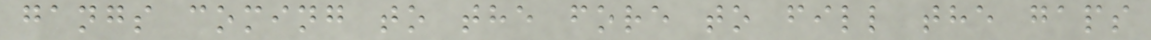gangs coming to the fore to fill the gaps
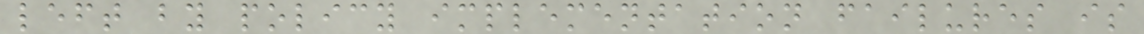left by policy implementation failures is
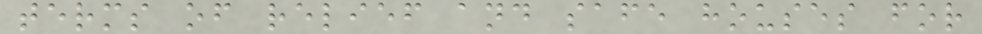terms of relief and safe houses for
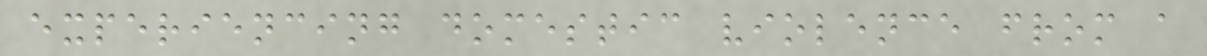experiencing domestic violence from a
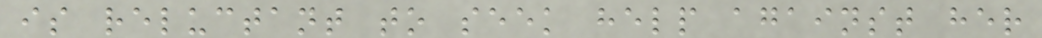is reluctant to seek help against her
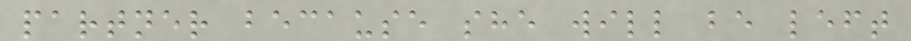partner because she will be left
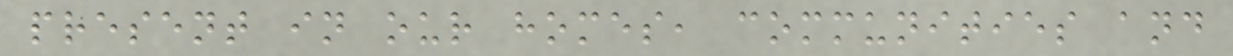present in our homes, communities and
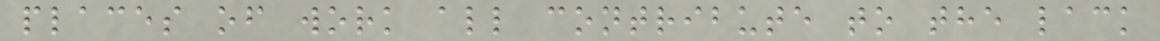places of work all contribute to the lack
